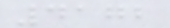4172
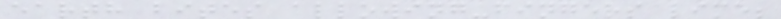earth bites allowing-fingers lime;
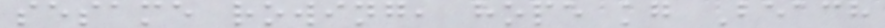sesame rowing, hope kg Beach
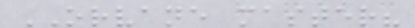ORVANE master?
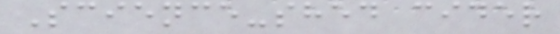Science-shed cider
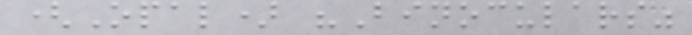(Opal) "Binoculars"
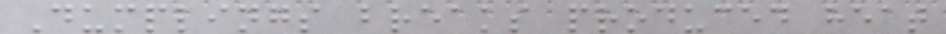Dumplings breaks produced heat
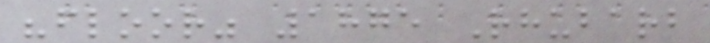"floor" 1875 Rhubarb
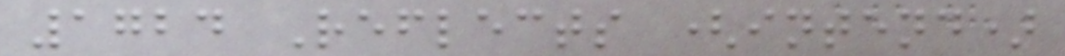1724 Reflects (intend)
